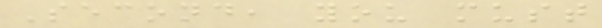Second, you must
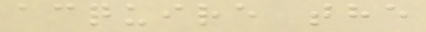acquire the
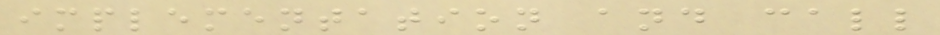implementation and call
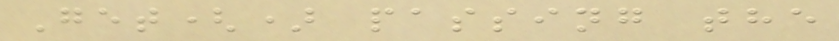Get() passing the
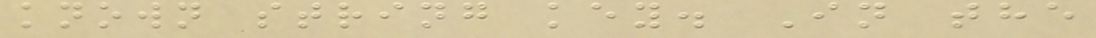known string key. In the
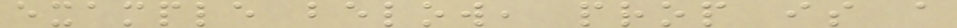example below, prop is a
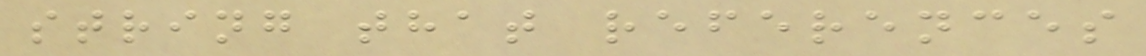string that references
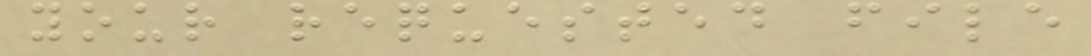your requested file
